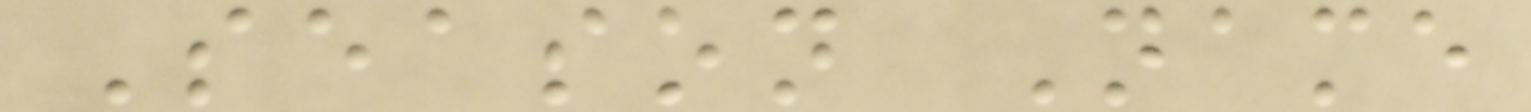Season Name
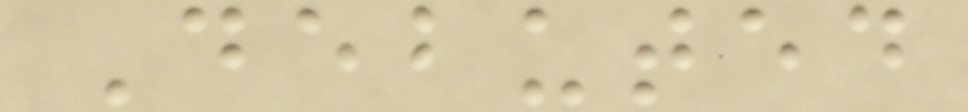Debuted
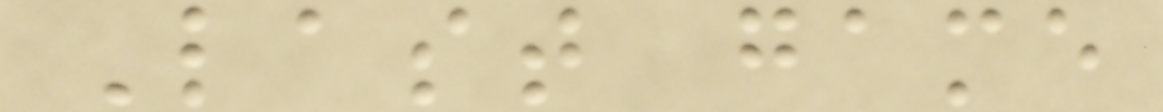Last game
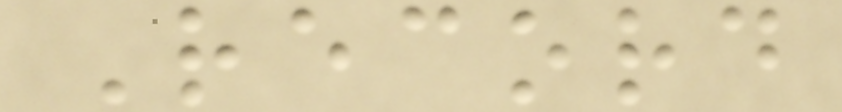Record
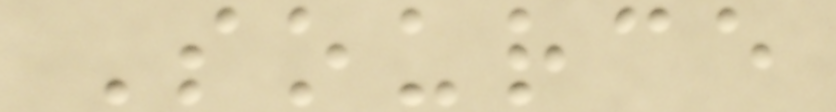Source
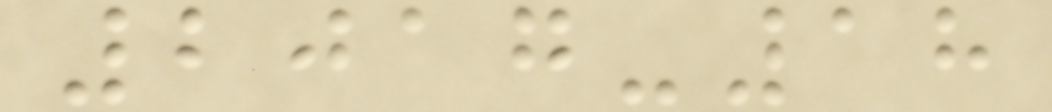2017-18
